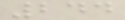244
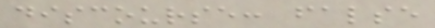discourse: false
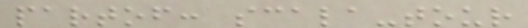partof: scala-tour
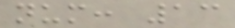num: 13
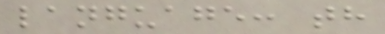language: th
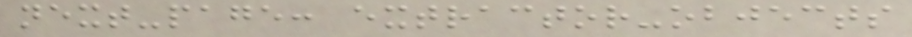next-page: extractor-objects
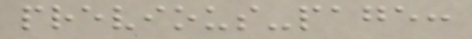previous-page:
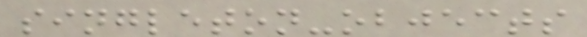singleton-objects
